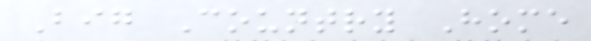Big Country Home
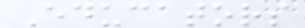Educators
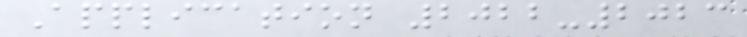Application 2022-2023
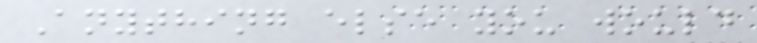Anything else you would
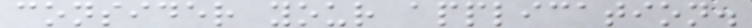consider your application.
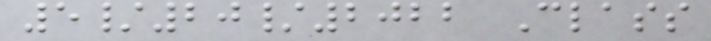5/20/2022 Class
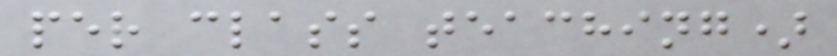per class teaching)
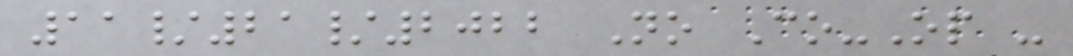11/21/2022 No Co-Op -
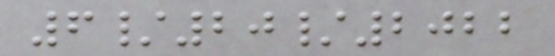6/20/2022
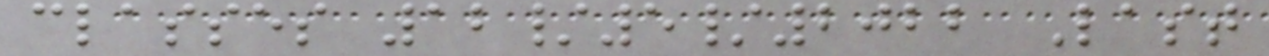classes 12/5/2022 Last
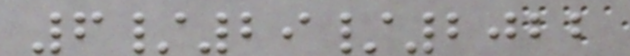6/29/2022
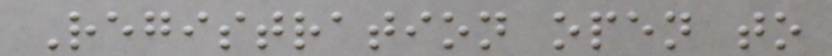Registration open to
